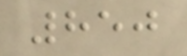850
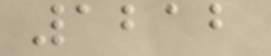1212
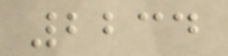2234
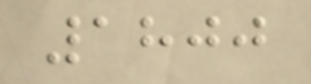1800
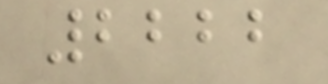2222
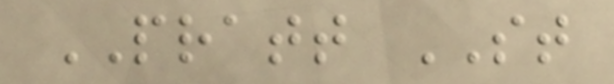PRATT ST
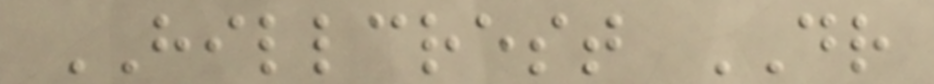HILLCREST DR
